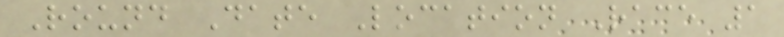Round Date Location Race 1
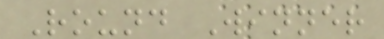Round Winner
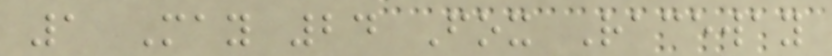1 May 24 Fox Raceway
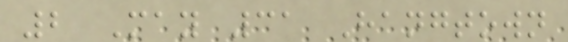2 May 31 Hangtown
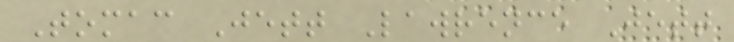Tomac Jett Lawrence Jett
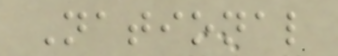National
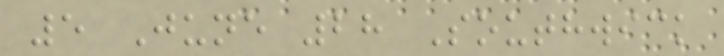5 June 28 Southwick
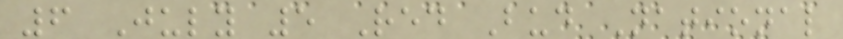6 July 5 Red Bud National
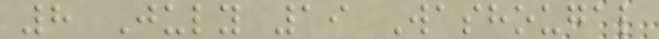8 July 19 Washougal
